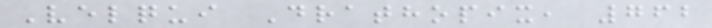Velqui Drathopix, 762
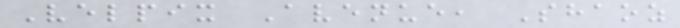Velpix Avenue, Shaoz
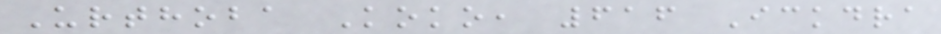Urthoba Koko, 616 Ickdra
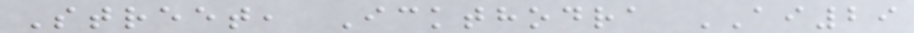Street, Ickthodra AI29
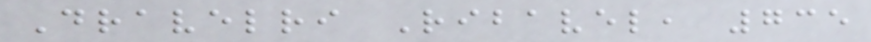Dravelri Ribavel, 735
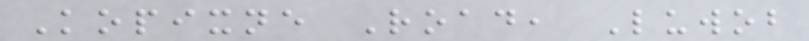Kopixne Road, Luwob
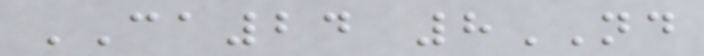CA24 8ND
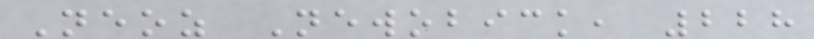Neoz Newobick, 228
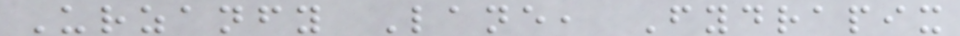Urzanfy Lane, Fydrapix
